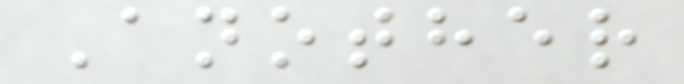Another
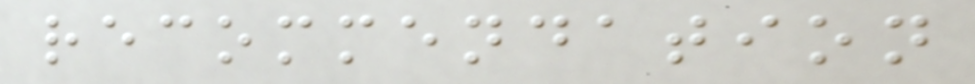recommendation
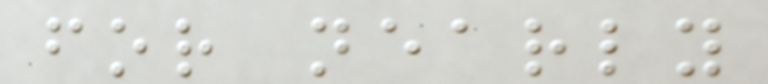for nearly
